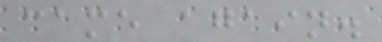came again.
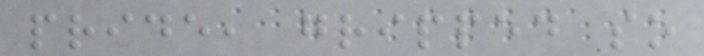pride, gripped so
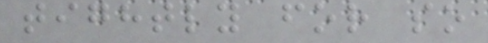tightly for so
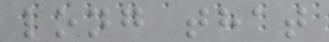long that
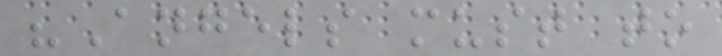"Angels must to
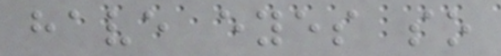have eyes so
